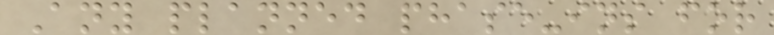Any planned phase-ins for
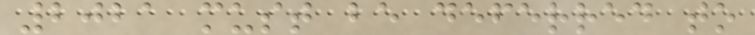2021 must be deferred to
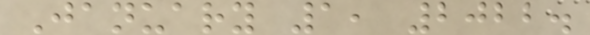January 1, 2022.
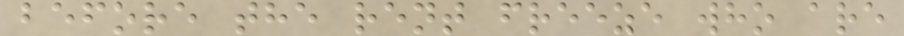before the rent freeze who are
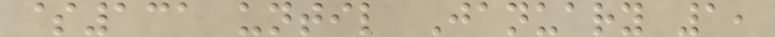$131 until January 1,
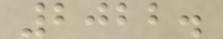2022.
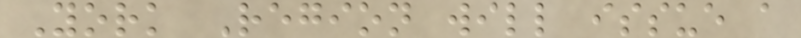York Region will issue a
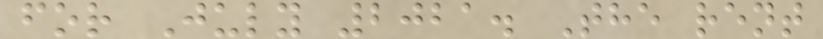for July 2021. The rent
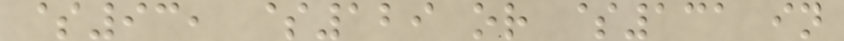$93, $129 or $131 in
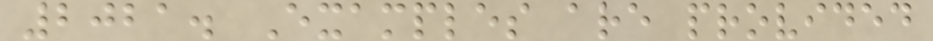2021. Examples are provided
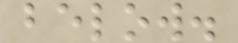below.
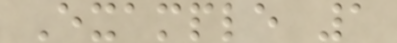Example 1
